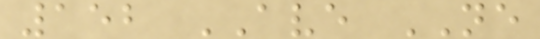152 AVE NE
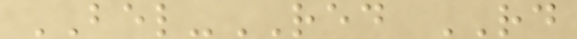BEL-RED RD
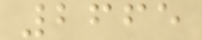2665
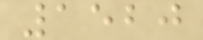1520
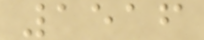1516
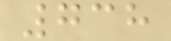738
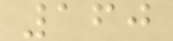160
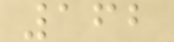162
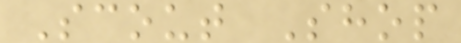Scout Shop
